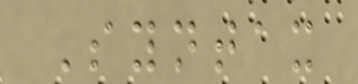Syntax
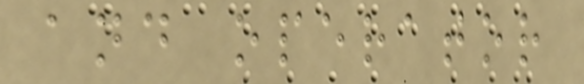and operator
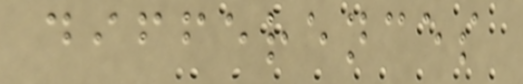differences
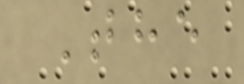The
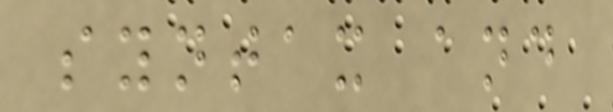syntax and
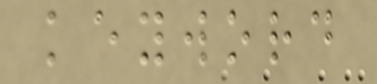keyword
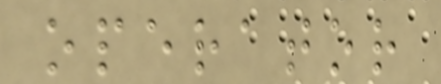operator
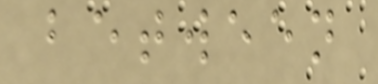between
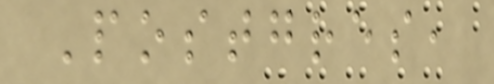Postgres,
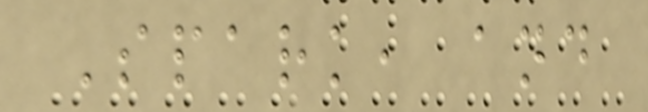Spark, and
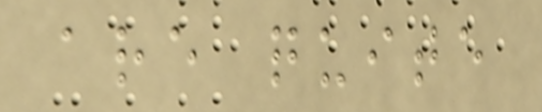are quite
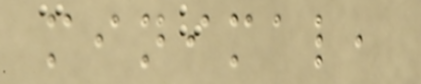minimal,
